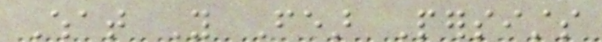What You Fear Persists
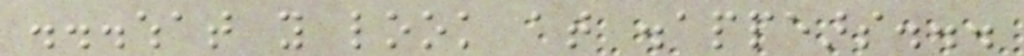...what you look at disappears...
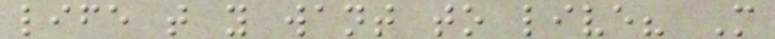life that you want to live? More
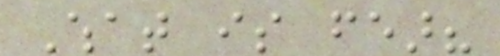What is fear?
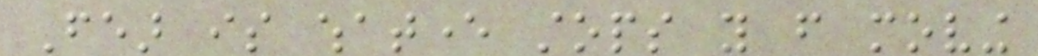Fear is whatever stops you from moving
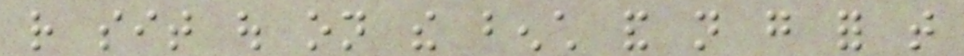rather sit out on the bench and not go for that
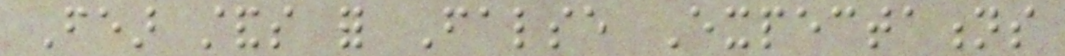Fear stands for False Expectations
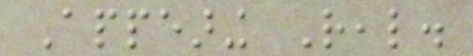Appearing Real.
